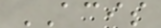ACIS
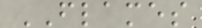FLAMES
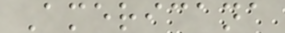Americana
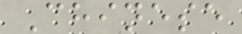Chinese
